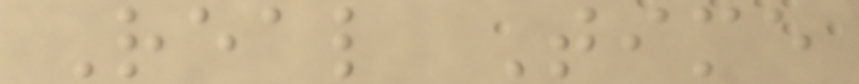Real Time
